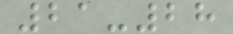21-28
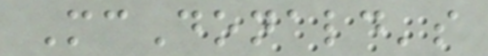McDonald's
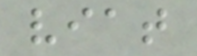viat
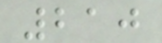210
